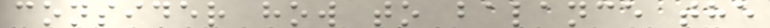consider how to balance the
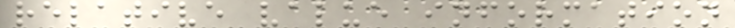relative value information
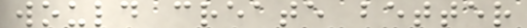would create better
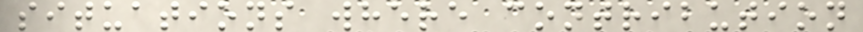situations where contribution
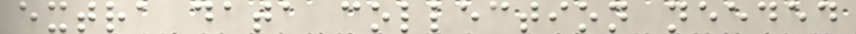extra data collection needed
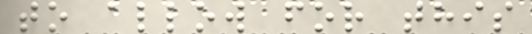to allow for this
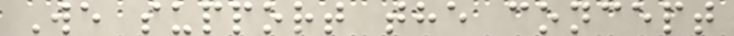We support the concept
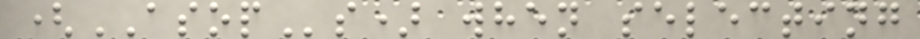(ASOPs) when selecting
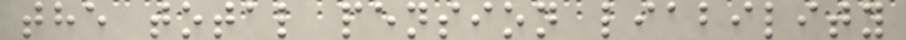the total pension liability
